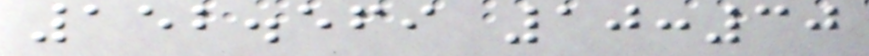152.569 10:30
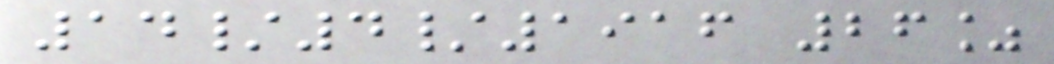14/4/1916 26%
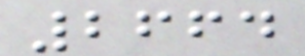2664
